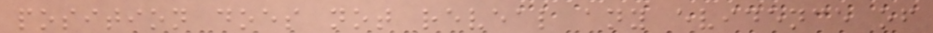position does not reveal any evidence of
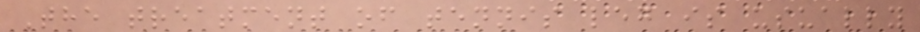The treatment of tennis leg is usually
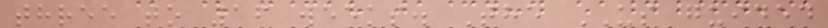three to 16 weeks. The US guided
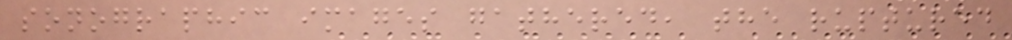sonographic images gathered, the ruptured
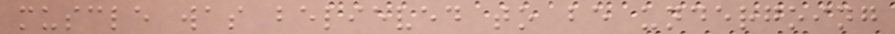muscle was believed to be undergoing
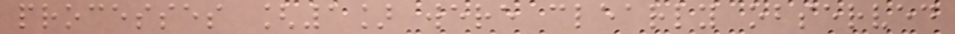processes [1] were clearly observed
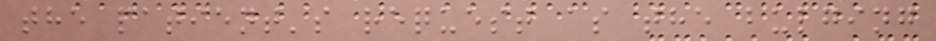the patient's request as the bulging
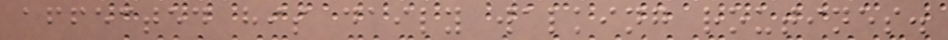affected his daily walking routines.
